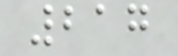217
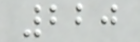220
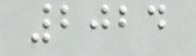2024
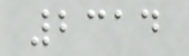2314
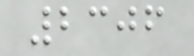2306
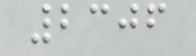2306
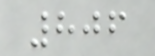806
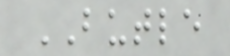BUTLE
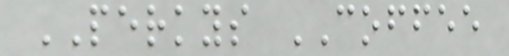PERKYS COFFEE
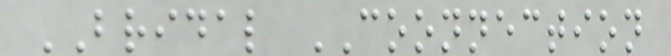BRIDAL COONNECTION
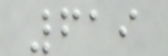619
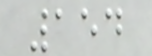154
